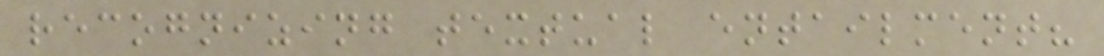recognizing textual entailment?
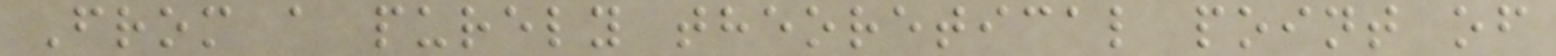From a purely theoretical point of
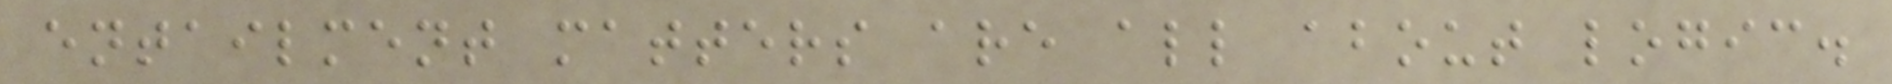entailment matters are all about logic.
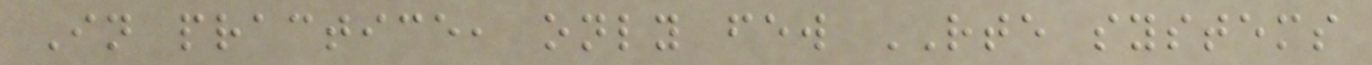In practice, only few RTE systems
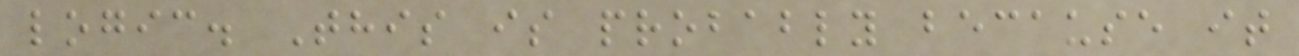logic. This is probably because it
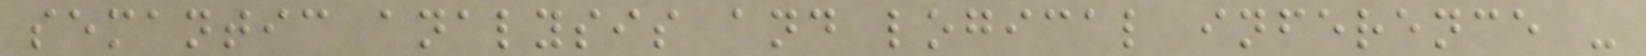semantic analysis and logical inference -
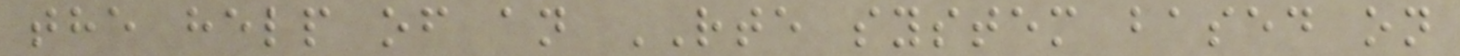the help of an RTE system based on
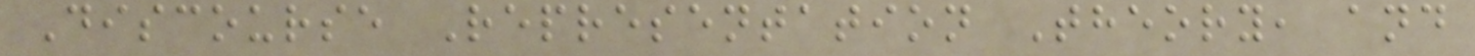Discourse Representation Theory, and
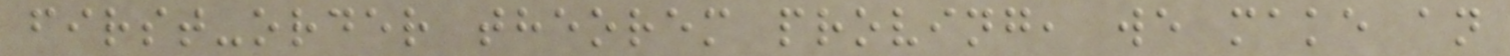first-order theorem proving, we make an
